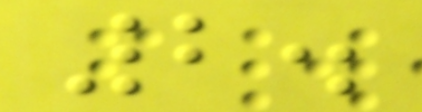2.
